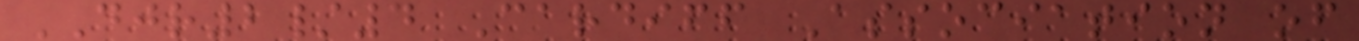DJR2/4 Cardiff Association of
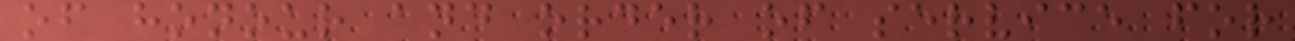of honour and order of service for
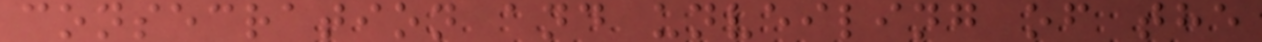consecration and unveiling of the
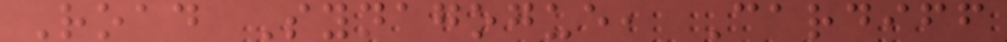Road Synagogue, Cardiff
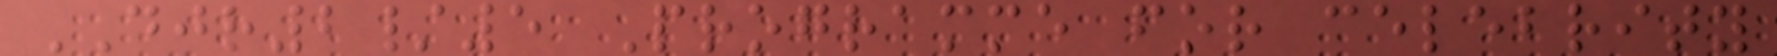DJR2/5 Programme for celebrity
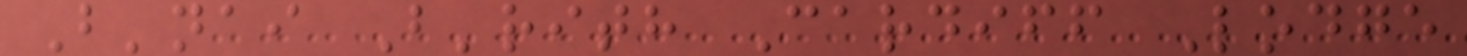B'nai B'rith Cardiff Lodge
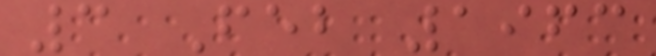3 Feb 1963
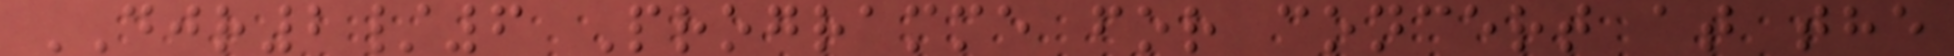DJR2/6 Programme for concert at the
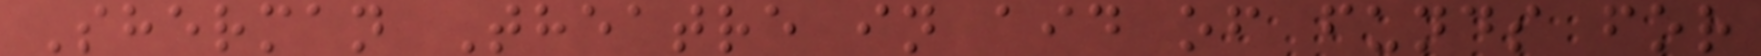Sherman Theatre in aid of funds for
